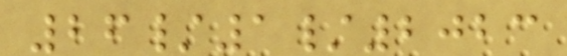26/1/2023
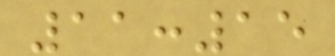11:15
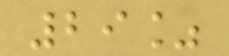29%
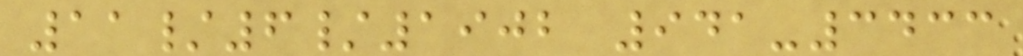11/6/1902 941-3433
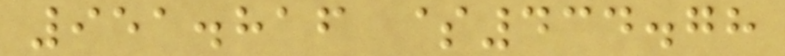951.816 $434.78
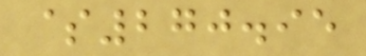$270.95
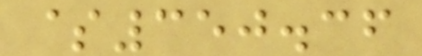$350.36
